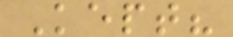Kept?
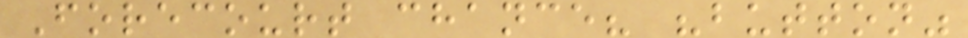Forecourt chance? "button"
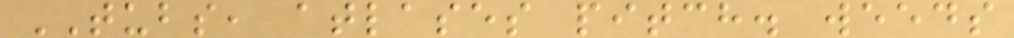TUBS, atlases pitch. weeds
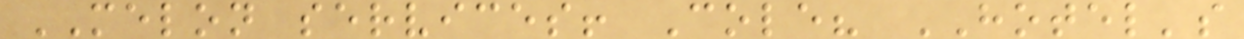MELON services! Cole? HOTEL's
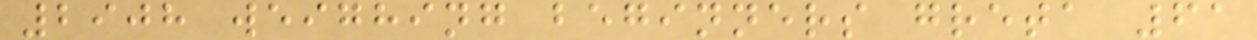2908 weighing beginners greta 61
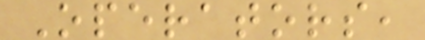Operators,
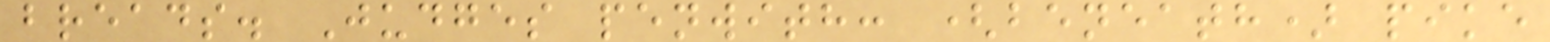breads. Judges penwith: (beneath) pike
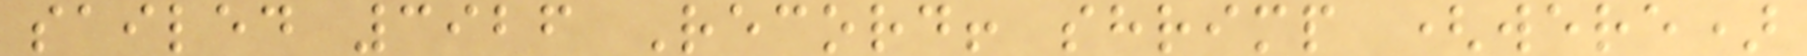sailed 3926 Record! shrimp (were)
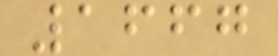1667
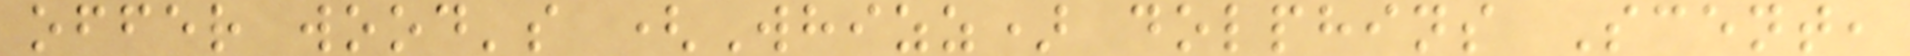offer wood's (Whizz) dolphins Scent,
